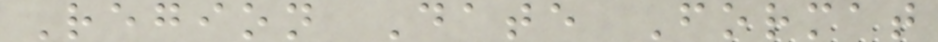Region Date Format
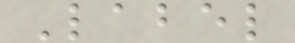Label
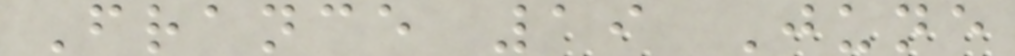France 19 June
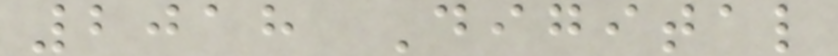2018 Digital
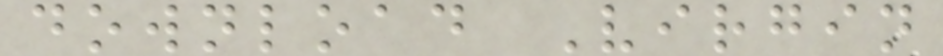download Virgin
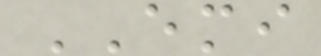EMI
